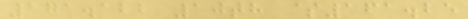171.122 10th $161.25
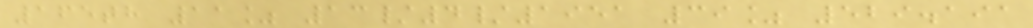165th 11% 13/4/1951 39% 529.191
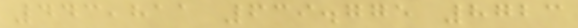443,811 639.775 8723
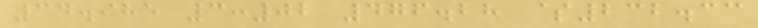34.985 3:02 476.28 $232.33
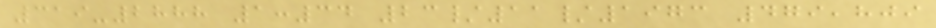319-2888 1:34 23/11/1973 479,809
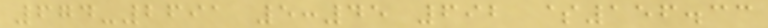674-2691 5:45 692 $156.33
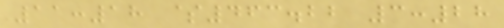11:18 $463.22 3:28
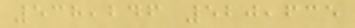538,246 520,635
